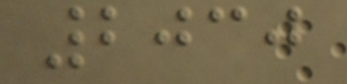2030
